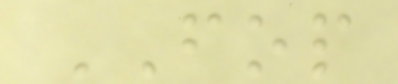FOP
